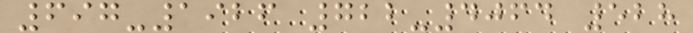697-1926 722-4064 528
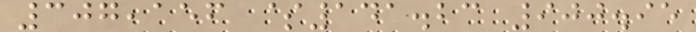307,156 $141.23 900.95
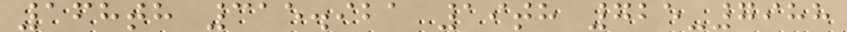168th 315.921 19th 725-7988
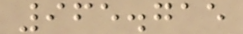965.715
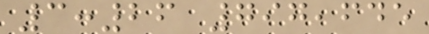3:26 797,645
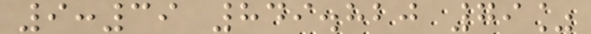9:39 849.820 79%
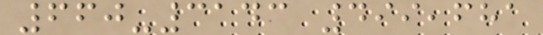660-3143 499,681
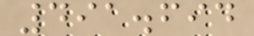491.694
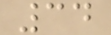34
